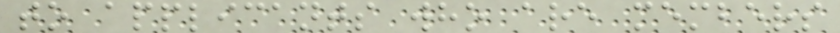to applicants who are members
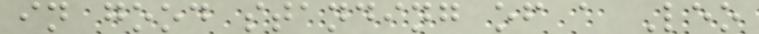in good standing of a Leo
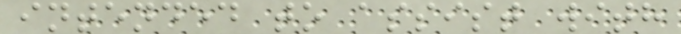intended to assist with
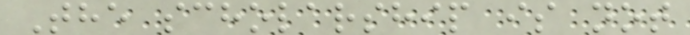The scholarship is not
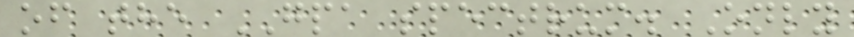of the GPA spectrum. Only
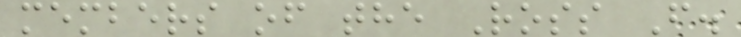members of the Ross F.
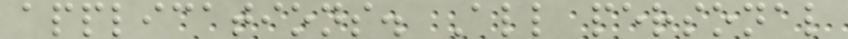applications. All personal
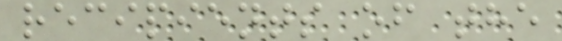recipients of the
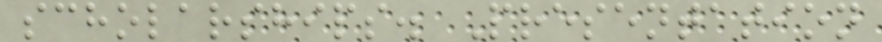scholarships. Presentation
